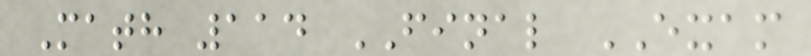Math 114 FINAL EXAM
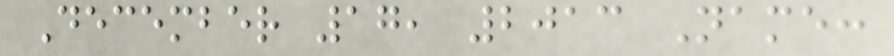December 17, 2013 Name:
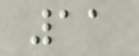11
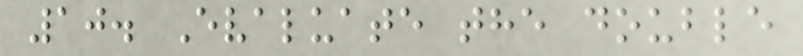10. Evaluate the double
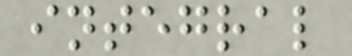integral
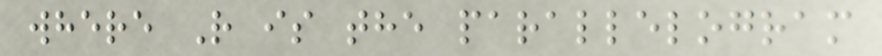where R is the parallelogram
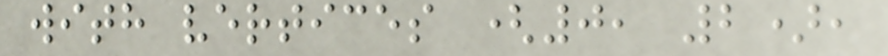with vertices (0, 2),
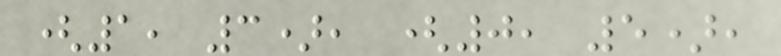(1, 3), (0, 5),
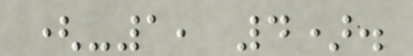(-1, 4).
